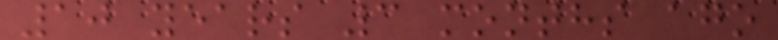10 years 3 months ago
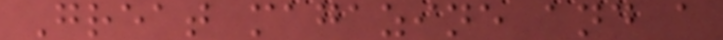Great magazine and a
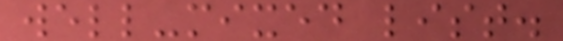well-mixed list.
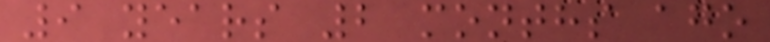9 years 2 months ago
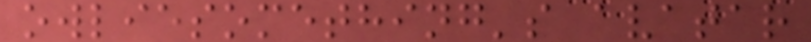owliesomething's avatar
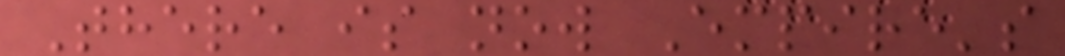There is now Empire's
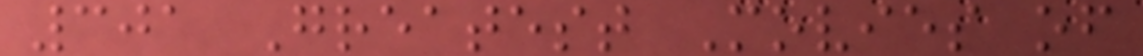301 Greatest Movies of
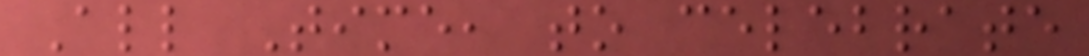All Time, to celebrate
